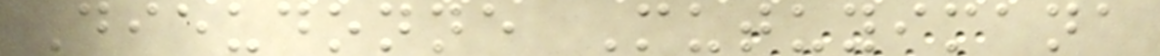Dieudonne Mutuyimana
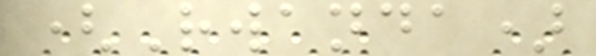(Rwanda)
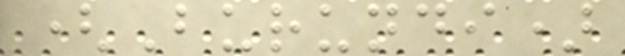(Burundi)
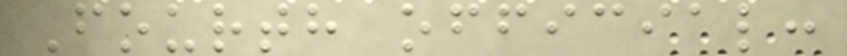Fourth official:
